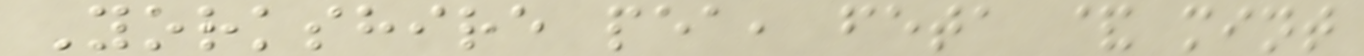Yorkshire pea, feta & mint
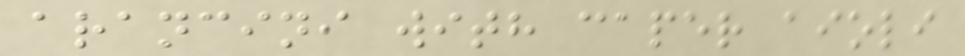arancini with caper aioli
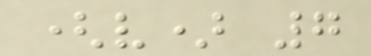(v) 7
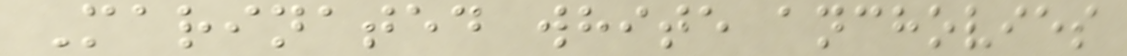Marinated white anchovies
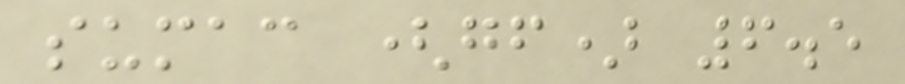sumac (gf) 6.5
